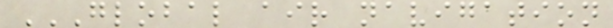GLOBAL AIR NAVIGATION
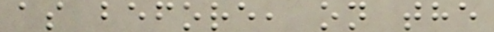as before, on the
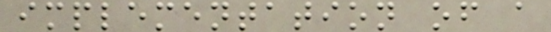implementation of a
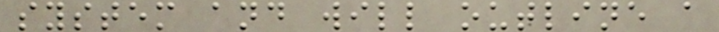system and will outline a
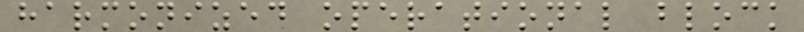harmonized operational block
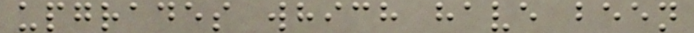upgrades which have been
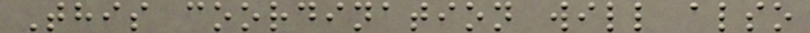This coordination will also
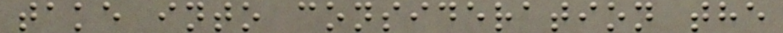take into consideration the
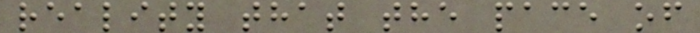reality that the pace of
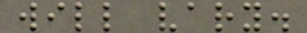will vary.
